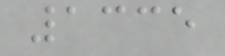1335
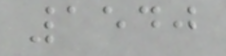1540
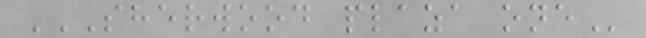SHERWOOD PLAZA ONE
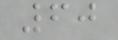60
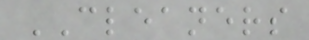CLEANERS
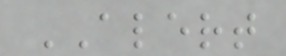ALERT
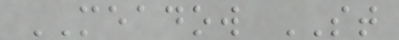MEADOW ST
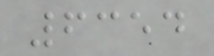6354
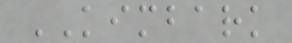KIMBARK
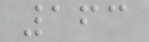163
